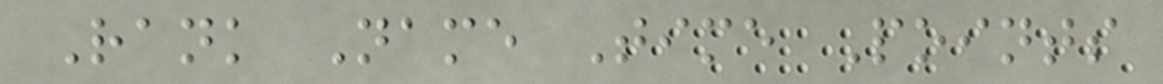Rank Name Time Points
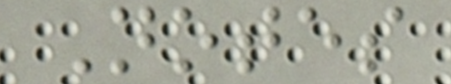Notes
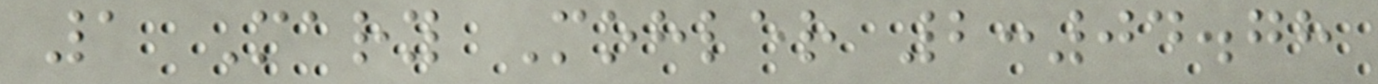1 Mary Mohler 2:04.78
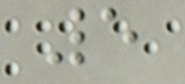5
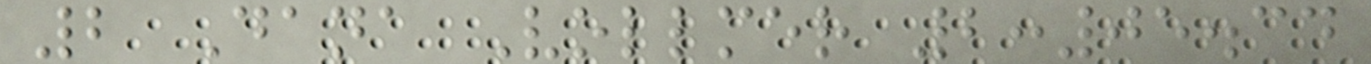2 Dana Vollmer 2:05.34
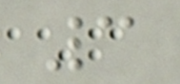3
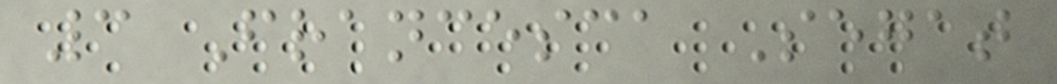3 Francesca Segat
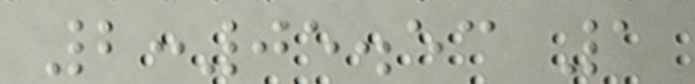2:05.53 1
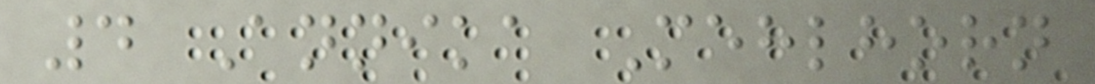4 Annika Mehlhorn
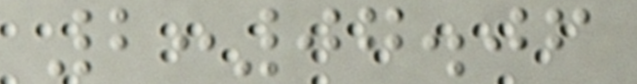2:07.06
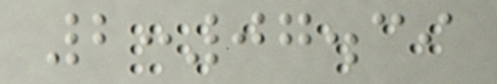2:07.39
